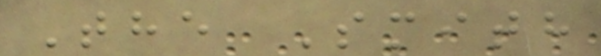The Smith
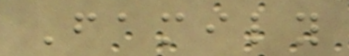Family
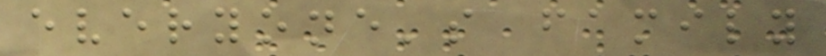everyone's family
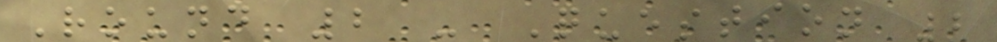Round 2 - Question 2
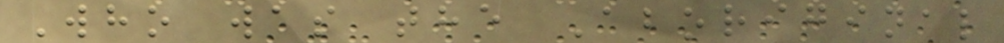Who was the Aboriginal
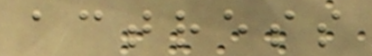actress
